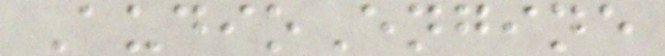AudioEngine
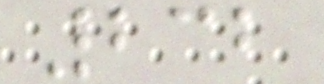232
